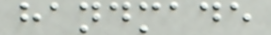handmade
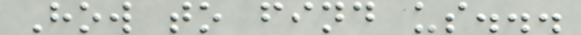How to find us...
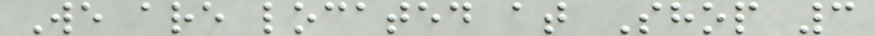We are located at Shop 3
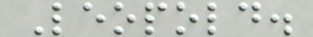Leopold.
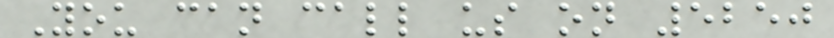You can call us on 5250
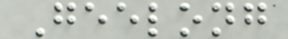Geelong
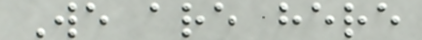We are here
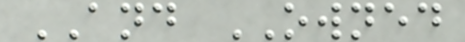AND OWNED
